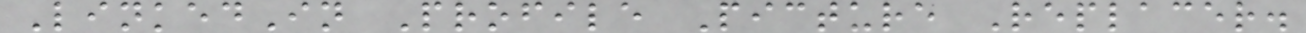LinkedIn Profile Picture Replacer.
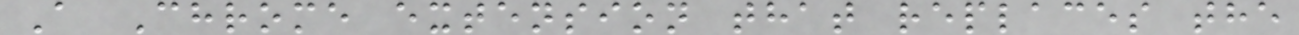A Chrome extension that replaces the
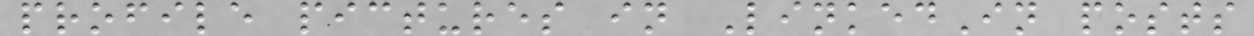profile pictures in LinkedIn posts
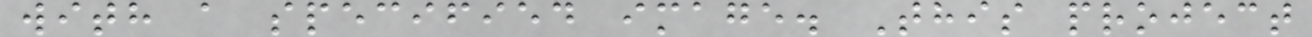with a specified image. This project
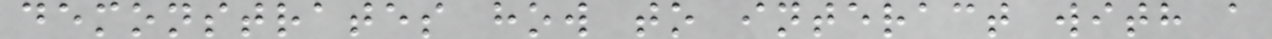demonstrates how to interact with a
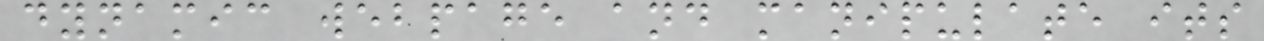dynamic webpage and manipulate its
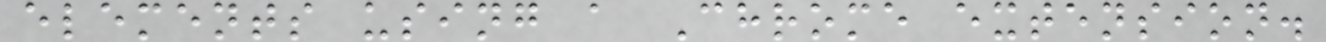elements using a Chrome extension.
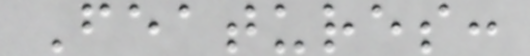Features:
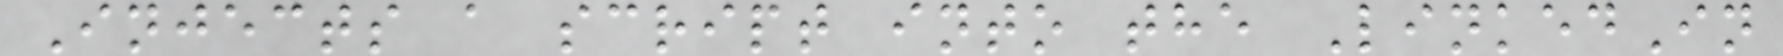Injects a script into the LinkedIn
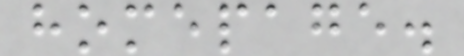homepage.
